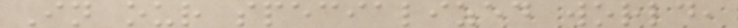In our specialized world,
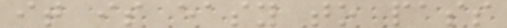it is easy to pass
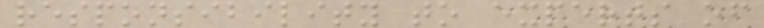responsibility to experts of
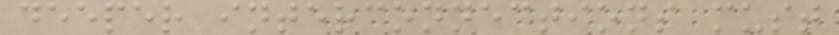deeper interconnections must
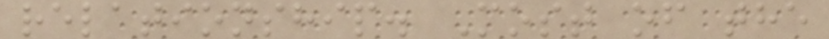relationship. Most of the
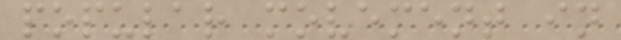popular movement in
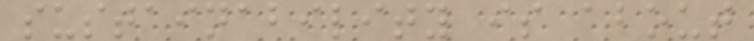sustainability is about
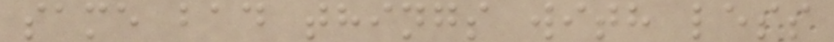same bad things with less
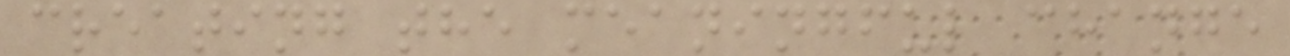creating the meaningful change
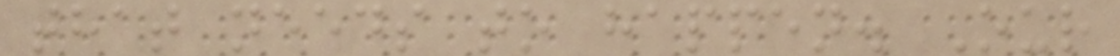that needs to happen. Our
